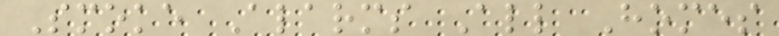Smoke Alarms All Homes
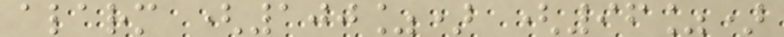alarm (100%) (96%)
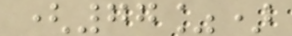(77%)
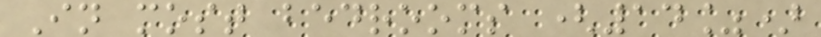In most bedrooms (14%)
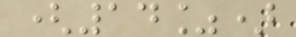(14%)
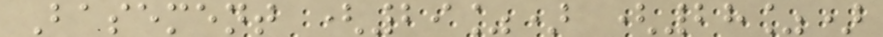Basement (29%) (28%)
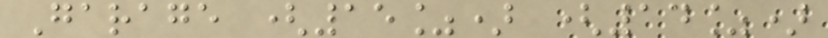Garage (15%) (14%)
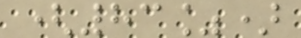(83%)
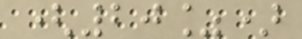(20%)
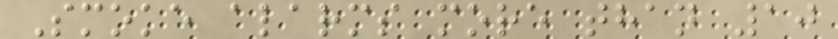Smoke alarms more than 10
